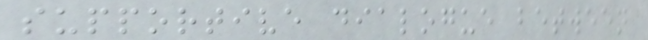supportive dialogue between
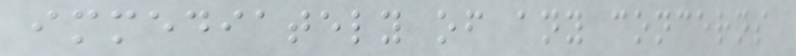immediately of any concerns
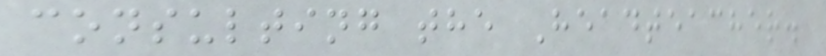consulting the Headteacher.
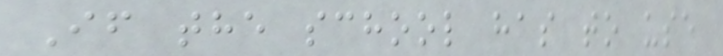If the school has to use
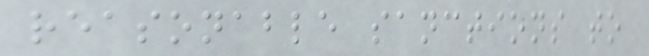reasonable sanctions to
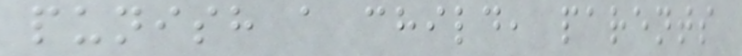punish a child, parents
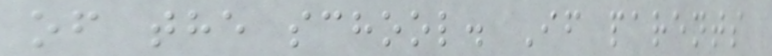of the school. If parents
